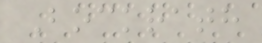Bockrath
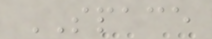SPACE
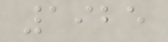1925
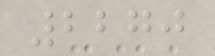2270
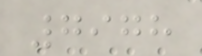7978
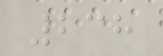238
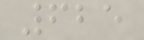625
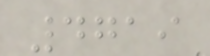4719
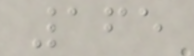165
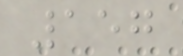157
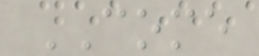COME
